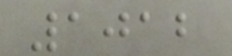1012
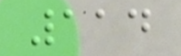114
